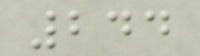244
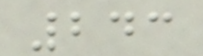243
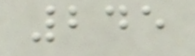245
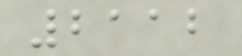2112
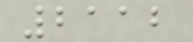2112
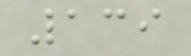139
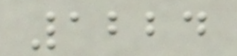1224
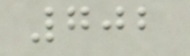702
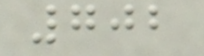702
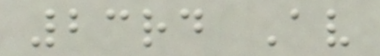23rd Av
